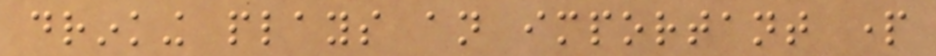drinking plays an important part
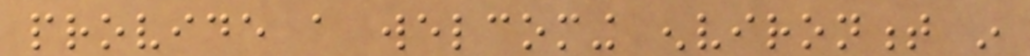provide a welcoming environment in
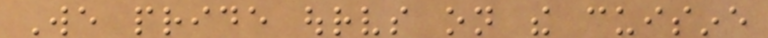We pride ourselves on the cuisine
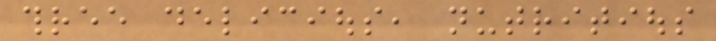three delicious, nutritious
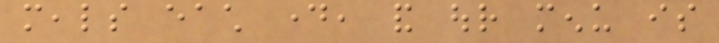meals each day, and our menu is
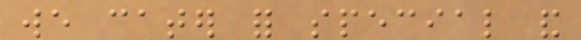we cater for special and
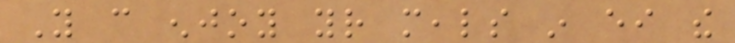You can enjoy your meals in either the
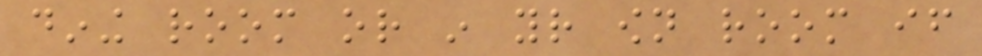dining room or in your own room if
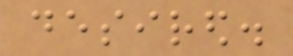desired.
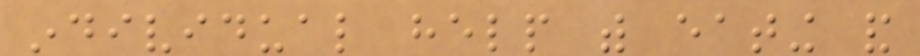individual help with eating and
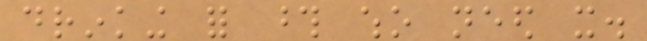drinking for those who need it.
